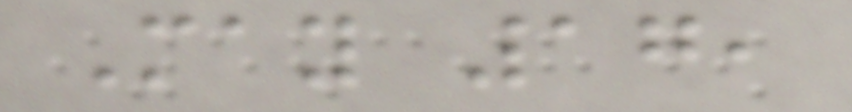May 17,
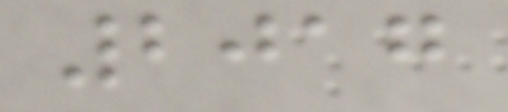2017
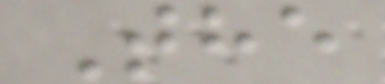The
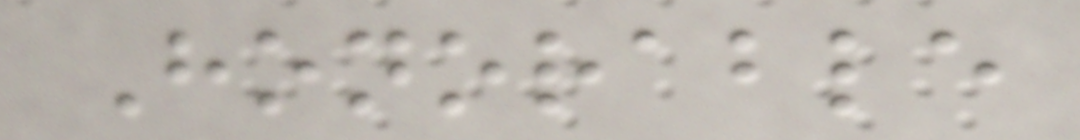Honorable
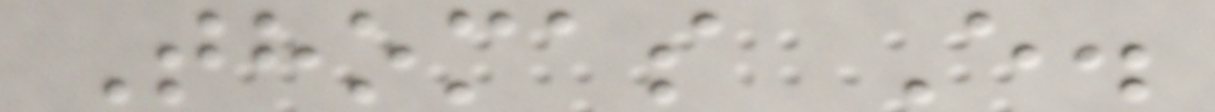Thomas E.
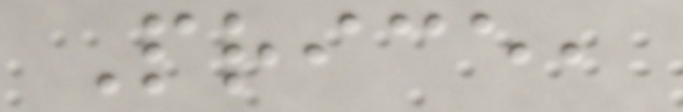Price,
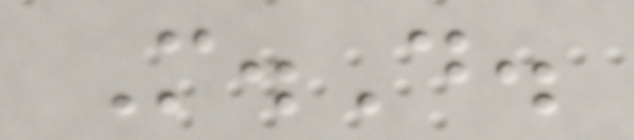M.D.
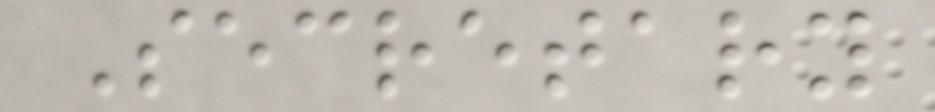Secretary
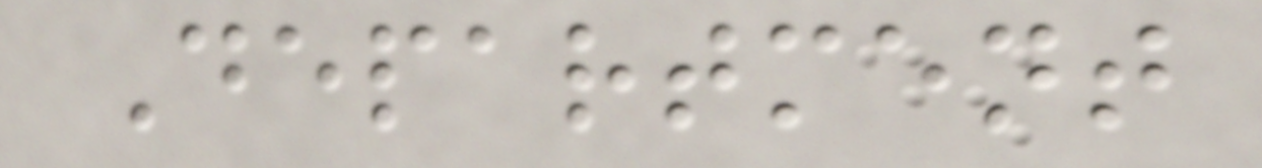Department
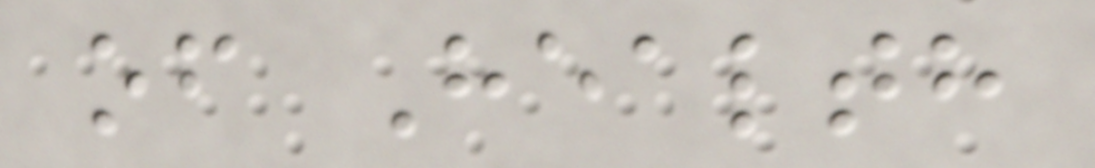of Health
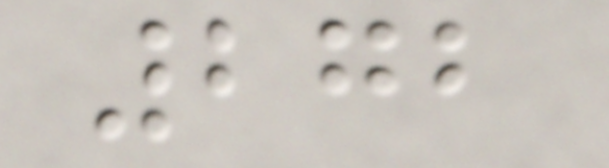272
